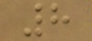8
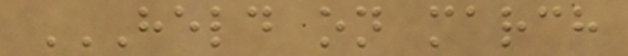HELD ON MARCH
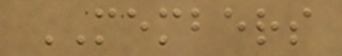MEMBERS
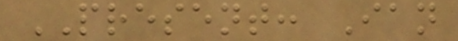PRESENT: Ian
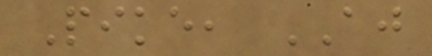Pike, AJ
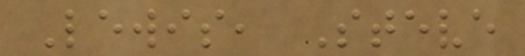Lewis, Steve
